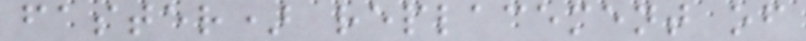faster) replacement of
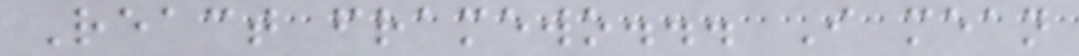React framewo... I mean
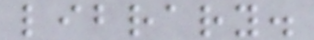library.
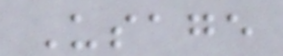Usage
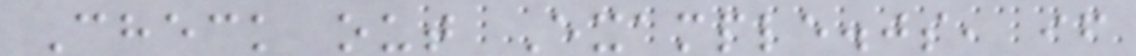Check out Example.js, if
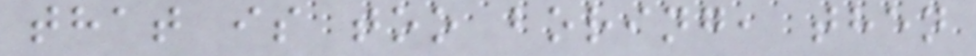that is too boring, then
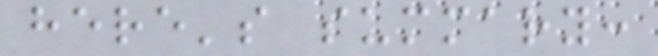here's summary:
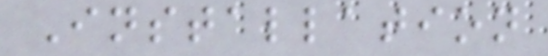Installation
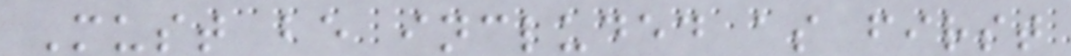Must be included as first
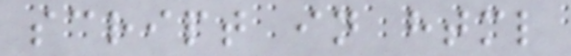script in html
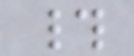#
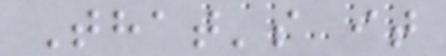That's it
